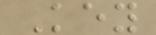Key
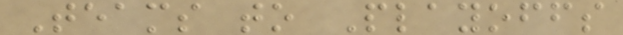Teams to Playoffs
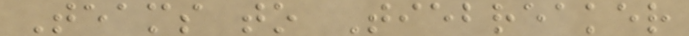Teams to Tiebreaker
